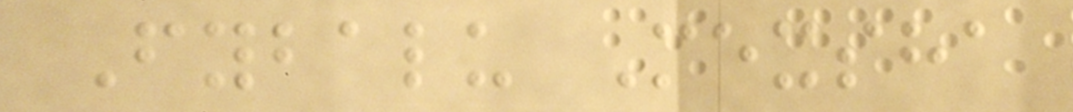Fybalu Mexsha
